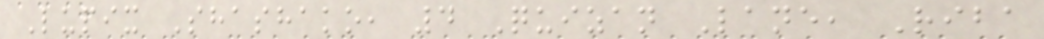Lupix Shashako, 4 Quizan Lane, Riba
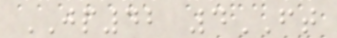JP42 4FT
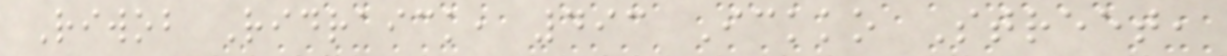Riwob Ridraick, 493 Ickko Street,
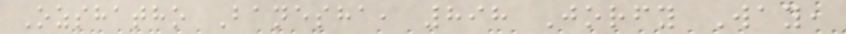Ozshatho Banesha, 898 Jorfy Way,
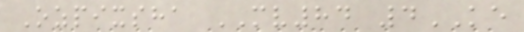Ozpixsha MV84 4KE
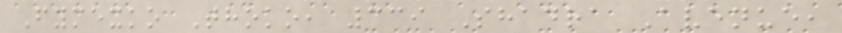Fymexko Thoko, 339 Shadra Avenue,
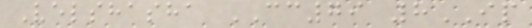Velshasha CC79 8IP
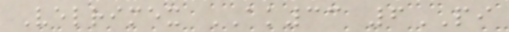Velrimex AK33 6PI
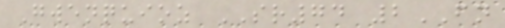Gwenquioz SR74 2FN
